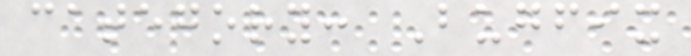category: Bugfix
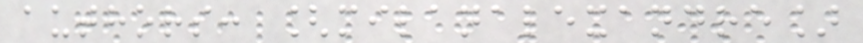authors: [milanalexandre]
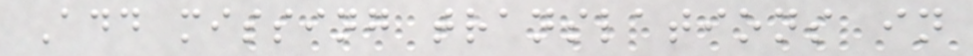Add missing translations in
